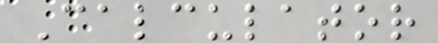Calculator
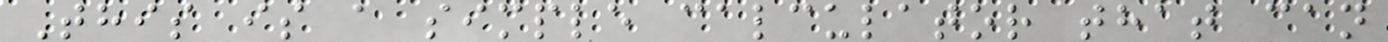This is a simple calculator that can
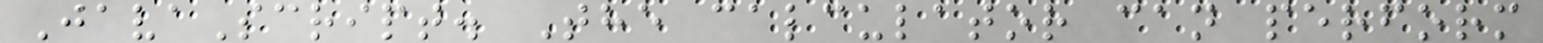JavaScript. The calculator can perform
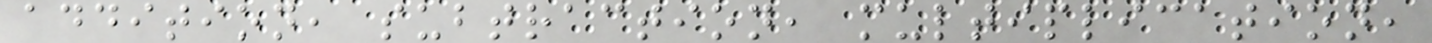addition, subtraction, multiplication,
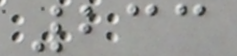233
